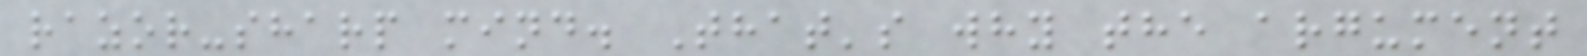razor-sharp mind. That's why the argument
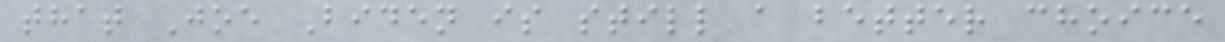that Joe Biden is still a better choice
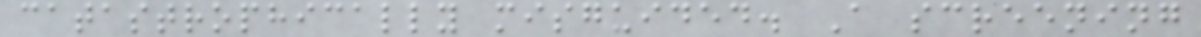catastrophically misguided. A screening
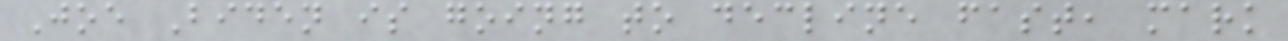Joe Biden is going to decline fast, mark
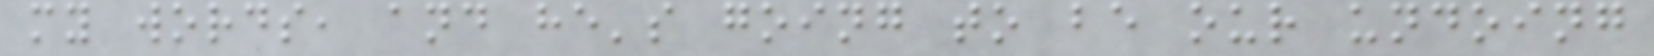my words, and he's going to be our undoing
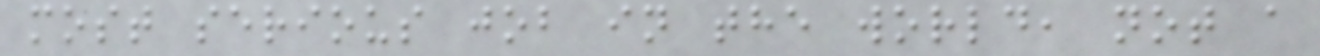most serious job in the world, not a
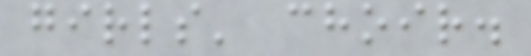girls' choir.
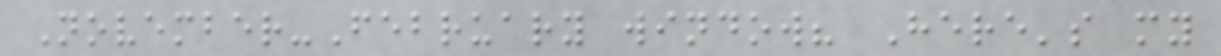November-February window? Here's my
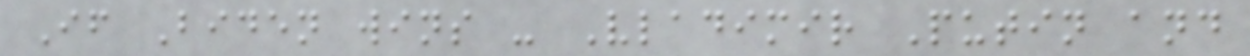If Biden wins - Vladimir Putin and
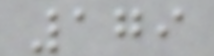179
